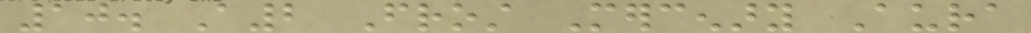10. A2 Frost Mercenary Aura
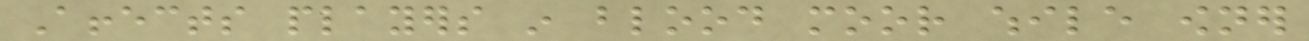Affects players in blood moor while owner
